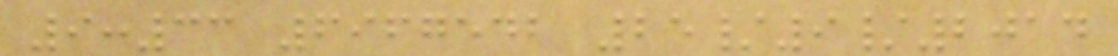9:33 6967542 25/9/2014
